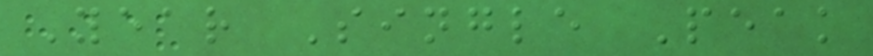Year Single Peak
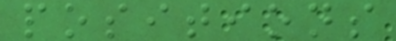positions
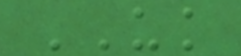UK
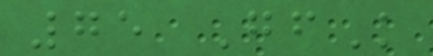75 GfK
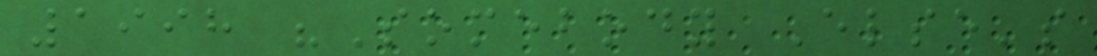1998 "Somebody Else's
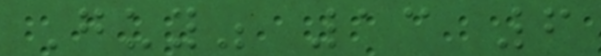Guy" 13 6
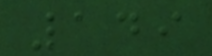149
